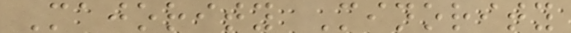Majority Minority
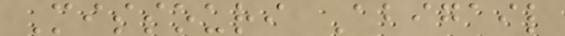Missouri Abigail
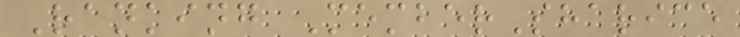Ranking MemberSharice
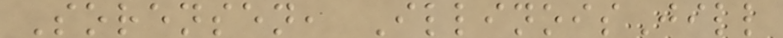Sorensen, IllinoisJill
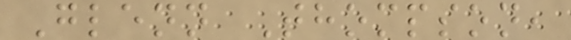Glenn Thompson,
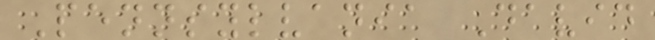Pennsylvania David
